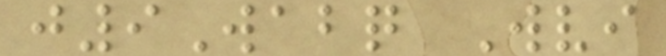j9Wabq Wvi
